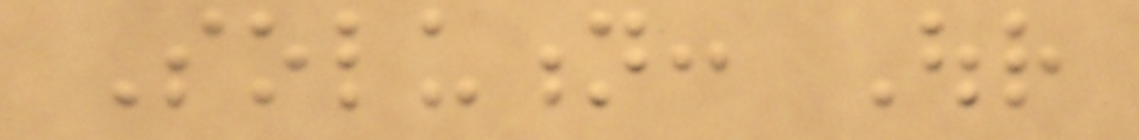Solution: Our
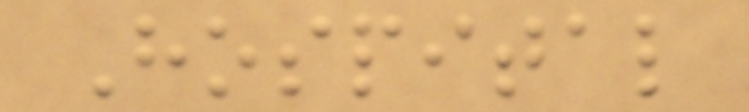Hospital
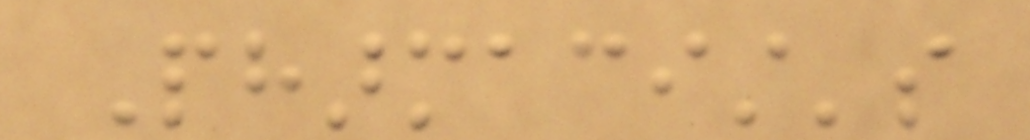Pharmacist's
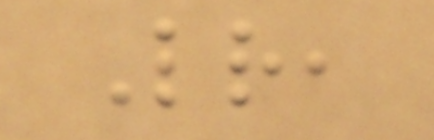Letter,
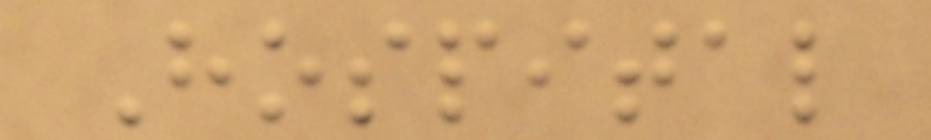Hospital
